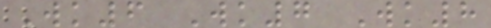Wk6 Wk7 Wk8
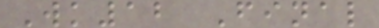Wk12 Final
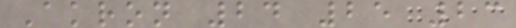Akron 24 25 23
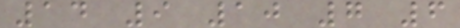14 9 10 7 6
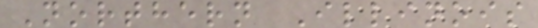Northern Illinois
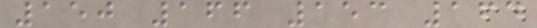150 166 153 164
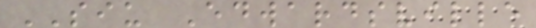SIU Edwardsville
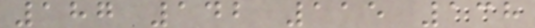187 142 115 138
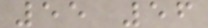55 56
